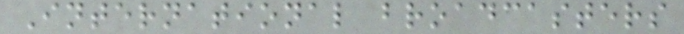International broadcasters
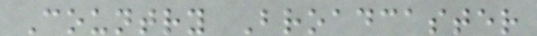Country Broadcaster
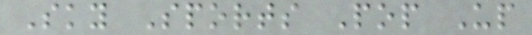Sky Sports Pop Up
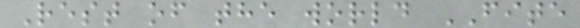Rest of the world FITE
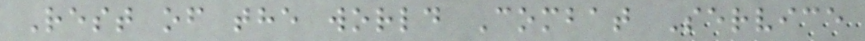Rest of the world Combat Service
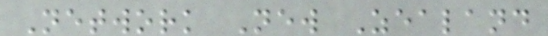Network New Zealand
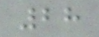28
